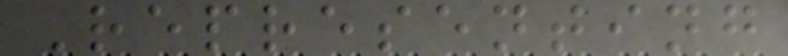Representing
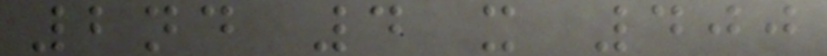2nd 4 x 400
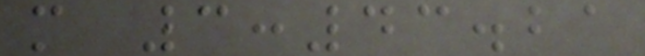m 3:43.21
